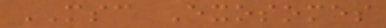MSC Exosomes
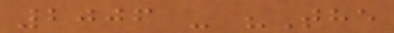2006 - "The
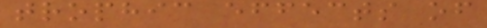trophic effects of
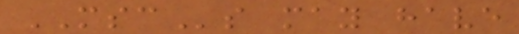MSCs may have
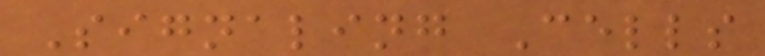Signaling Cells
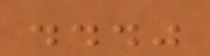..."
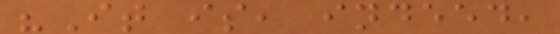"It is, indeed,
